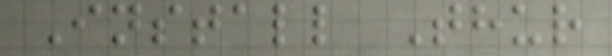Install Thur
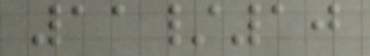11/10
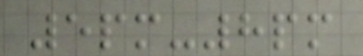5pm-8pm
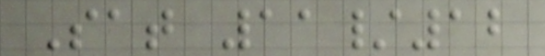Sat 11/12
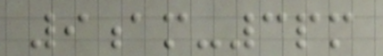9am-3pm
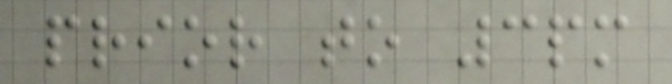prior to 3pm
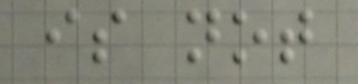is not
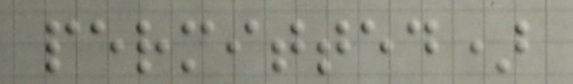permitted)
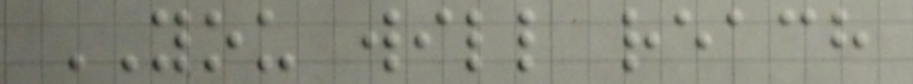YOU will reach
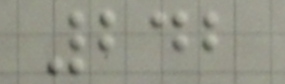242
